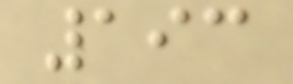193
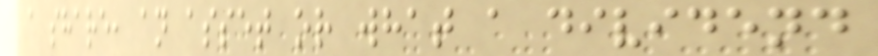a share, an asset or what a dividend
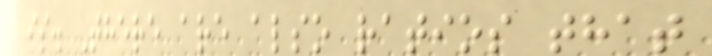is. There are also ratios that
